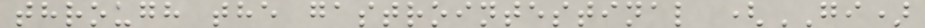through the gastrointestinal (GI)
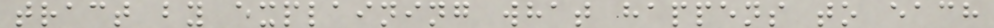tract by explaining what happens to each
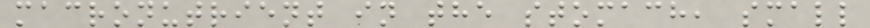macronutrient in the stomach, small
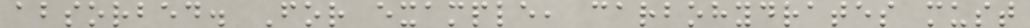absorbed. For example, carbohydrates must
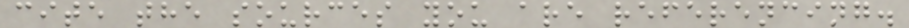cite the sources you are referencing.
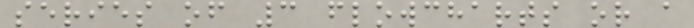series of 3 flowcharts or a
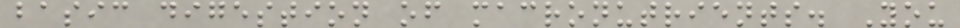basic digestion of macronutrients. You
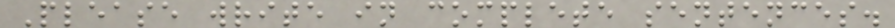Please write in complete sentences.
